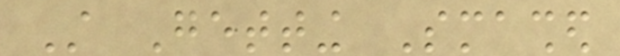Still Getting Smashed
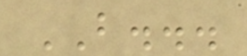BUT...
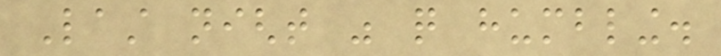Last night was quite humbling.
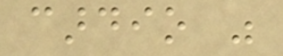cardio was
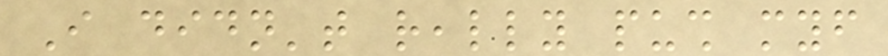I didn't really push myself
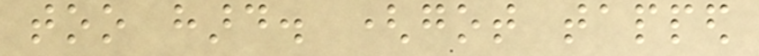too hard. (got tapped
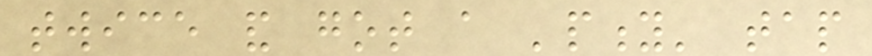twice and got a 'pity' tap
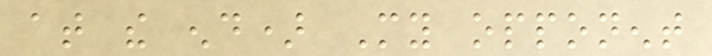at the end) My opponent
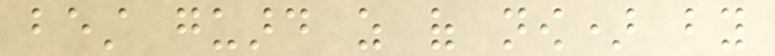best guard as of now) by
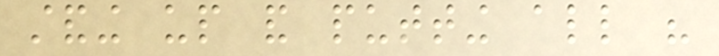standing up and putting all his
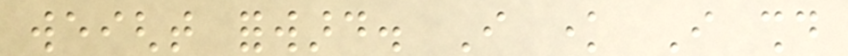weight forward. I know I should
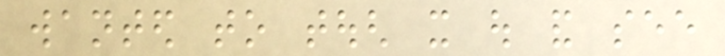wanted to tough it out and see
